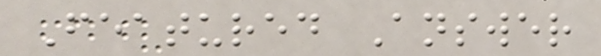Featured Answer
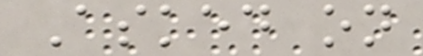Asked on
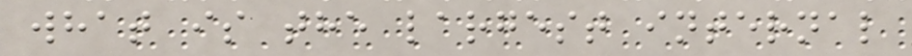what is the largest internal
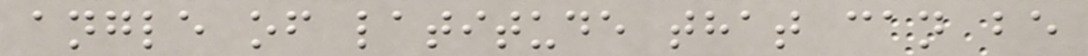angle of latitude that can be
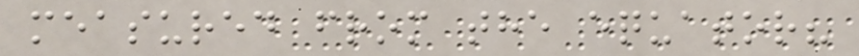measured from the equator?
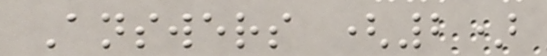Answers (2)
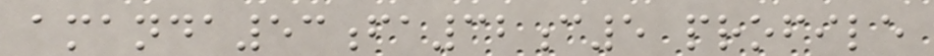amanda53fa32c5 profile
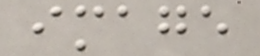image
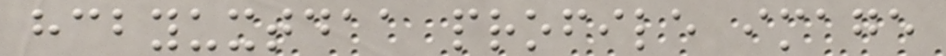hcbyuxtdaa profile image
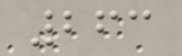263
